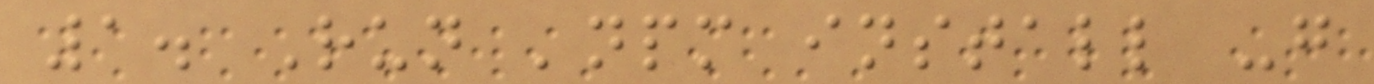1. Run 'npm install -g
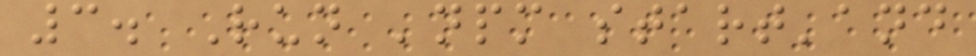3. Run 'npm start'and
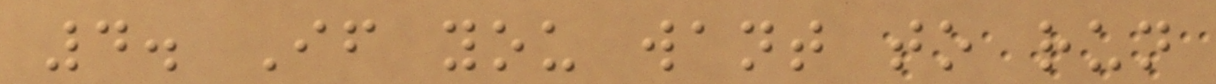4. If you want to run
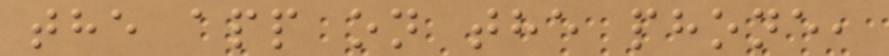the app on the phone,
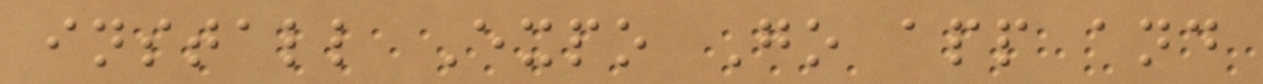install Expo Go app and
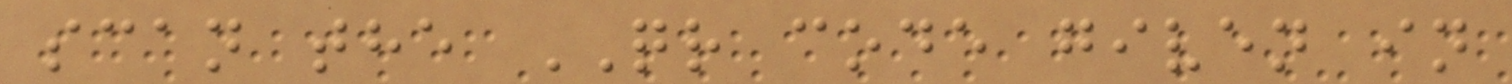scan the QR code given in
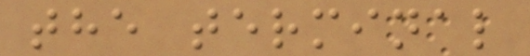the terminal
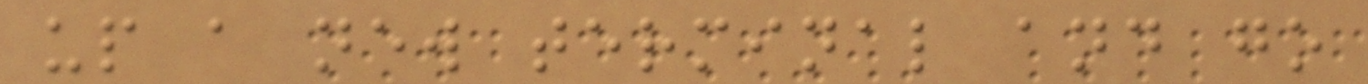up a new terminal and go
